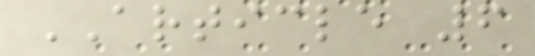ARTICLE 6
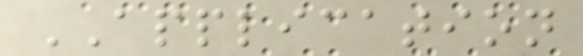APPLICATION
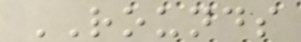ROUNDS
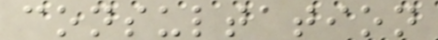consultation
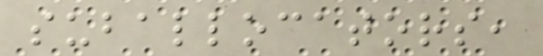suballocators,
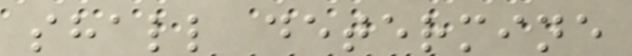shall determine
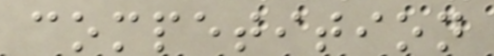competition
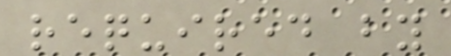required by
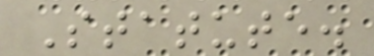Statute.
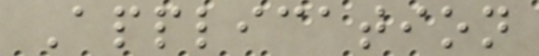Application
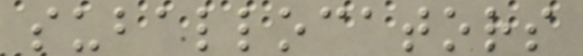suballocators
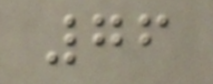76
